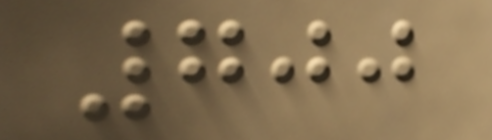700
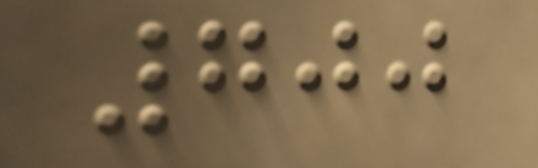700
